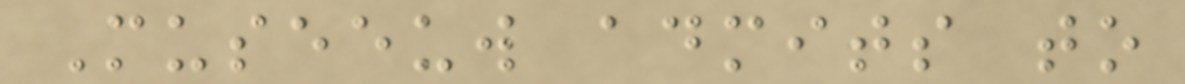Museeuw admits to
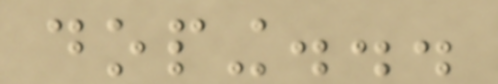doping...
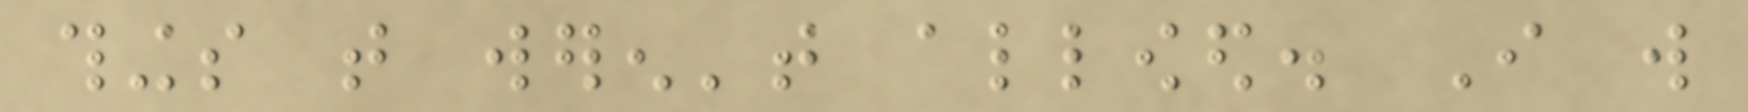things that weren't allowed. I will
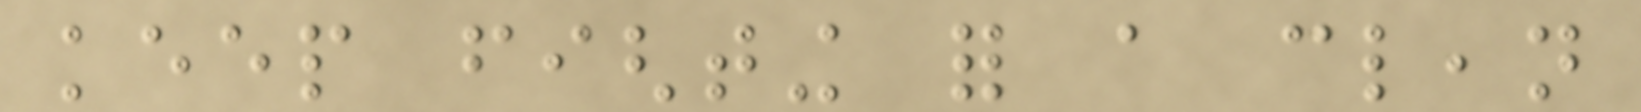keep fighting for a clean
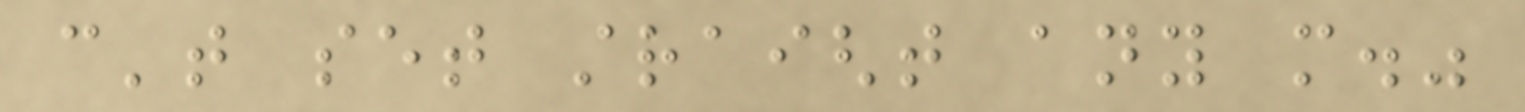can't set straight any more."
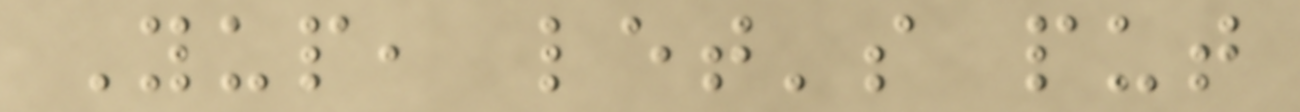Yup, let's put
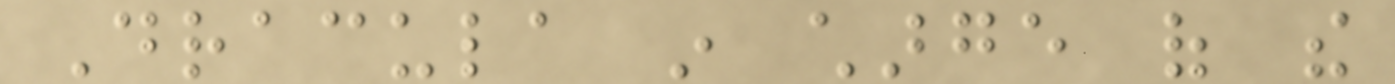Dracula in charge of the
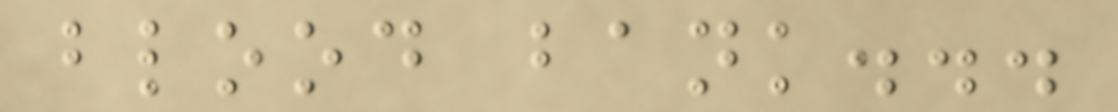blood bank...
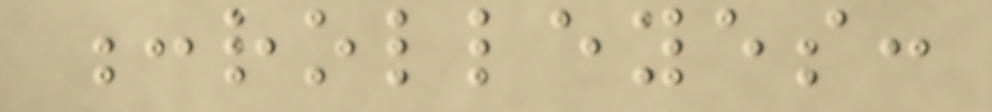:rolleyes:
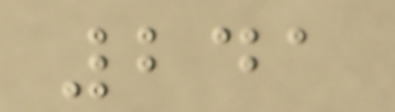241
